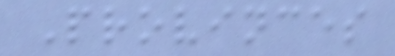Provinces
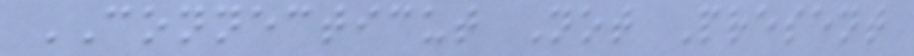CONNECTICUT Not Present
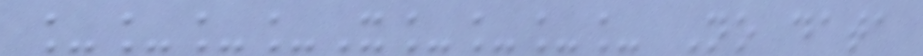____X____ No data
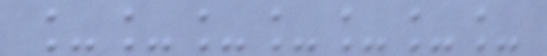_______
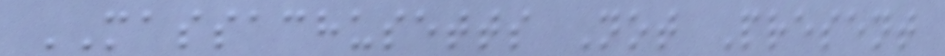MASSACHUSETTS Not Present
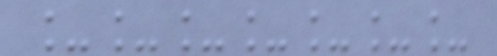_______
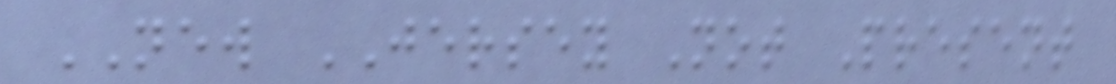NEW JERSEY Not Present
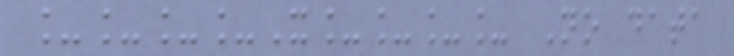____X____ No data
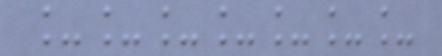_______
